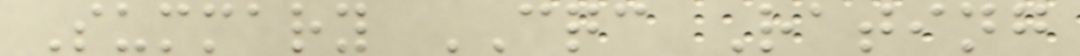Summary CQC Rating
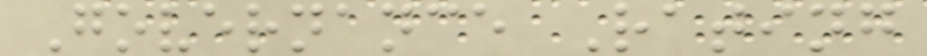Governance Rating
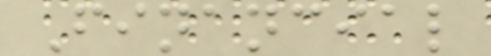Financial
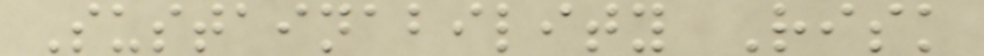Sustainability Risk
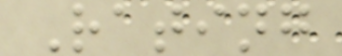Rating
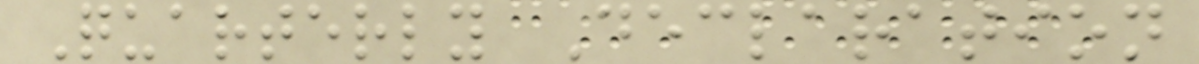Quarterly Declaration
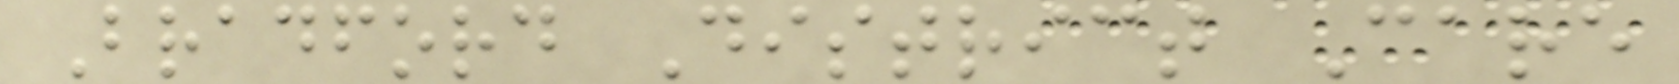Bradford District Care
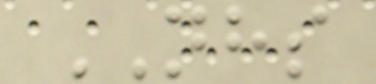NHS
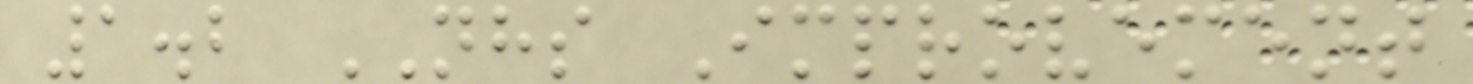1.2 NHS Improvement
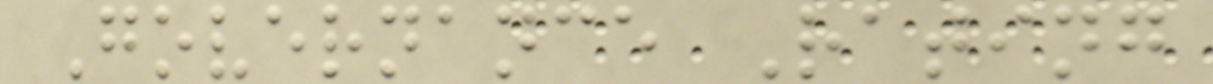Governance Rating
